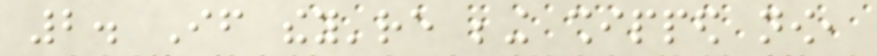2. If they're being shipped now,
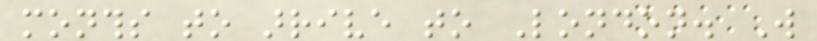months to arrive to London. Will
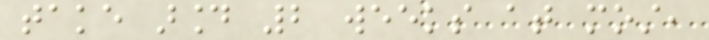take around 2 weeks at most,
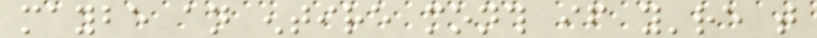maybe an entire month if you're that
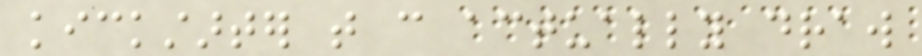kickstarter that can actually draw
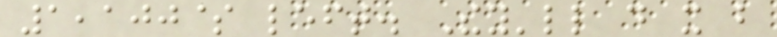1,100$ left. They'll do it but
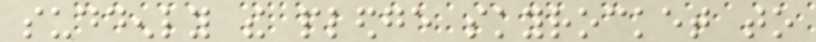suddenly the pledge skyrocket to
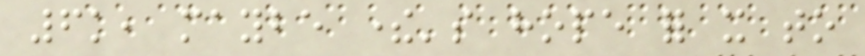6k, maybe there's hope for it to
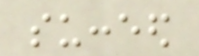succeed
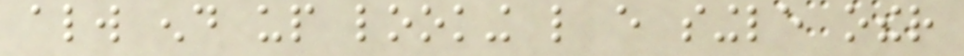always end up looking like every single other
